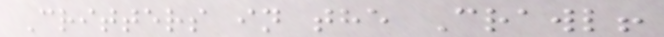Critters in the Crawl!
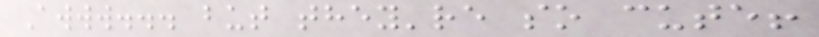Awww... but they're so cute!
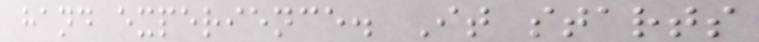hand experience. It starts
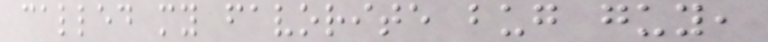called my favorite bug guy,
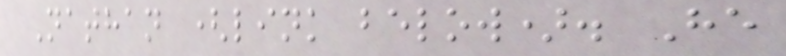Nathan (link below). He
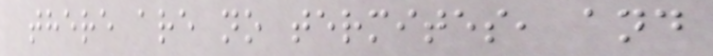there are no termites, and
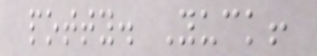potty. Yuck!
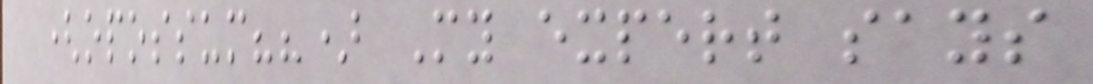(opossum??) My expert says
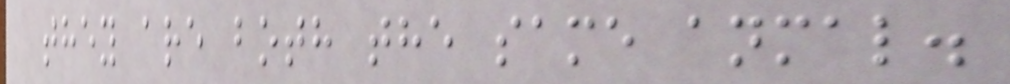they are both the same anmal.
